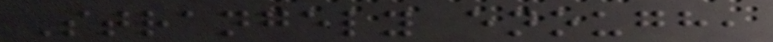Strangely enough,
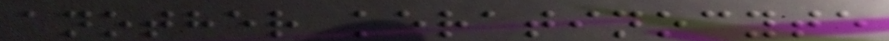another keratinocyte
